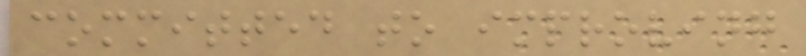committed to improving
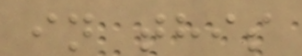in this
